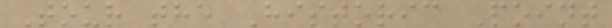Tour the Historic Point
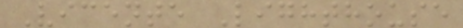Vicente Lighthouse
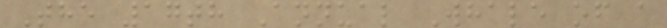The 17th Annual Whale of a
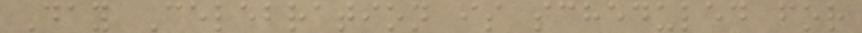Day Celebration is scheduled for
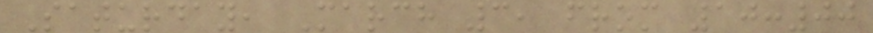Saturday, March 3, from 10:00
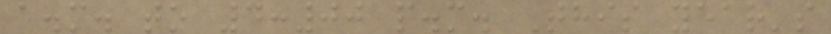a.m. to 4:00 p.m. This year's
